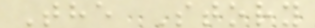The Story
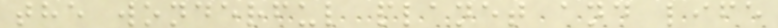the wonderful planet and life
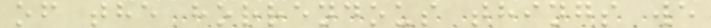of the horrendous things we
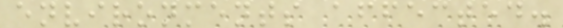environments affected.
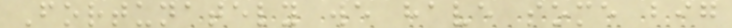Fortunately we have some big
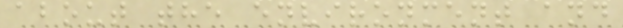about the environment and
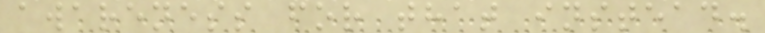awareness for that instead.
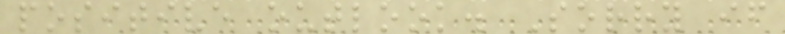positive outlook. Sorry if
